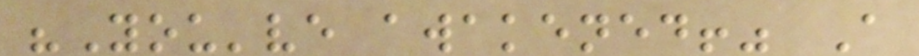"You've awakened!" A
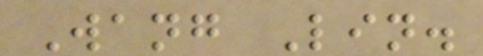Wang Lin.
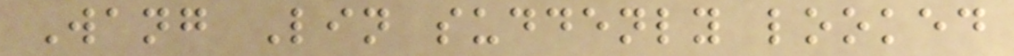Wang Lin suddenly looked
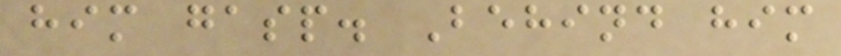him gasp. Behind him
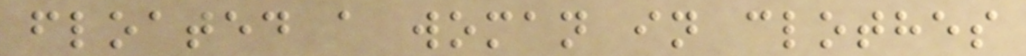floated a woman in clothes
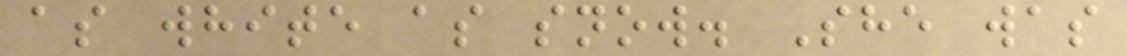as white as snow. She was
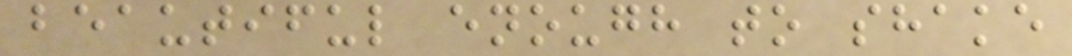beautiful enough to shake
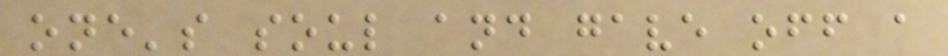one's soul and gave off a
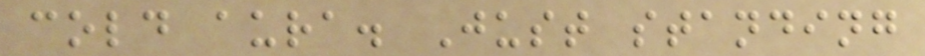cold aura. Just standing
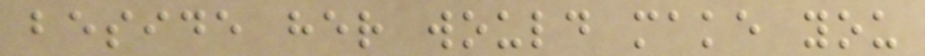beside her would make you
